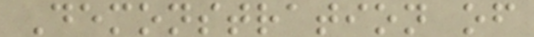Demonstration of
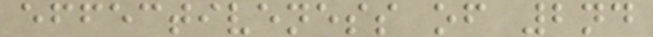effectiveness of 2nd
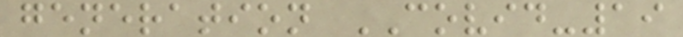generation COVID-19
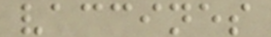vaccines
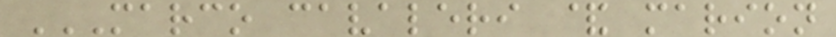MARCO CAVALERI & MARION
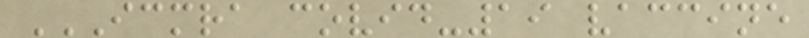ICMRA COVID-19 VACCINE
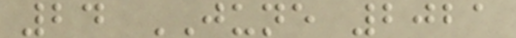24 JUNE 2021
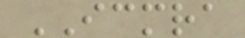ICMRA
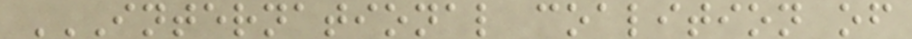INTERNATIONAL COALITION OF
